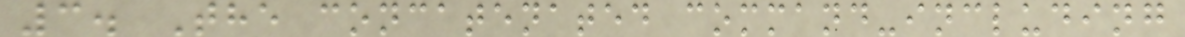3. The concatenated command-including
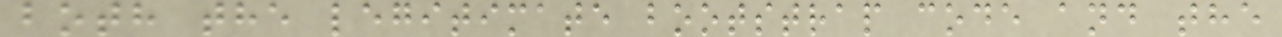both the legitimate bootstrap code and the
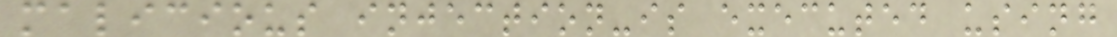malicious injection-is executed using
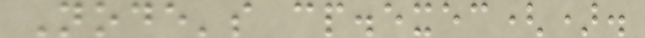Node's cp.exec().
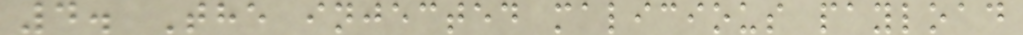4. The injected malicious payload
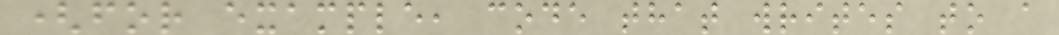(for example, code that writes to a
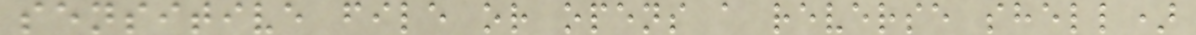sensitive file or opens a reverse shell)
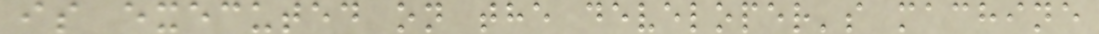is executed on the developer's machine
